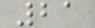21
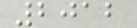2012
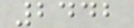2442
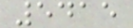5415
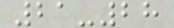21-28
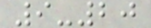9-20
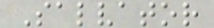Salvator
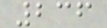236
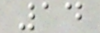14
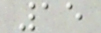15
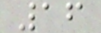16
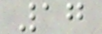17
